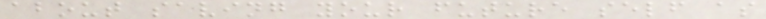about saving your future self as
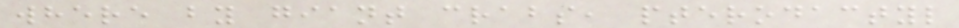where by giant crabs, pterodactyl
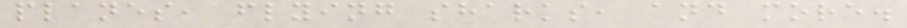planes, flying sharks, and more.
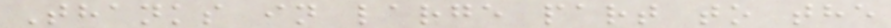Thanks in large part to the
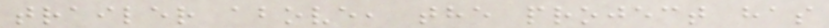trailer above, the project has
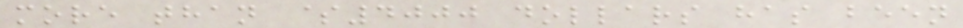more than $4000 dollars has been
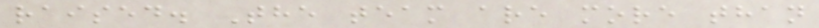raised. The team are more than
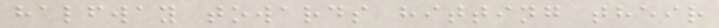halfway towards hitting their
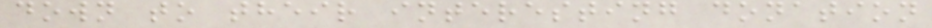down to their interesting donation
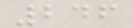246
